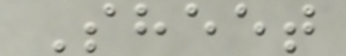Sheet
